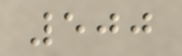500
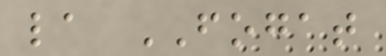la FOGAT
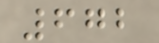672
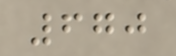670
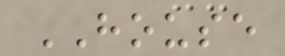HOUSE
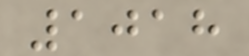1018
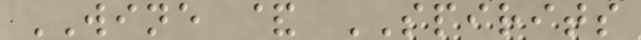WINE & SPIRITS
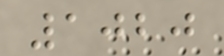1020
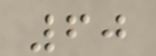60
